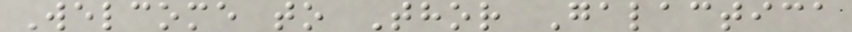Welcome to Thor Galactica
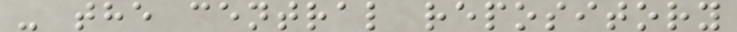- the central repository
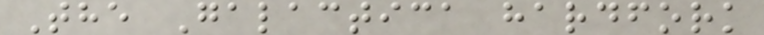The Galactica hardfork
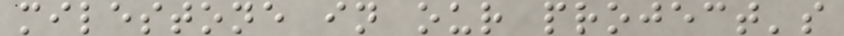milestone in our project's
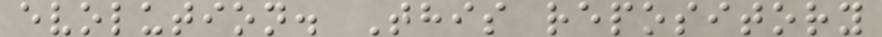evolution. This repository
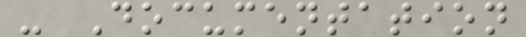- Documentation
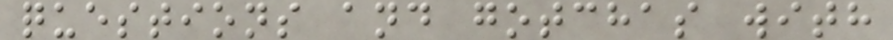questions and gotchas with
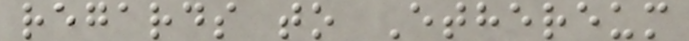regards to Ethereum
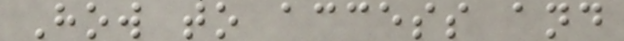How to access and
